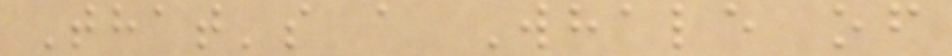That's a Whale of
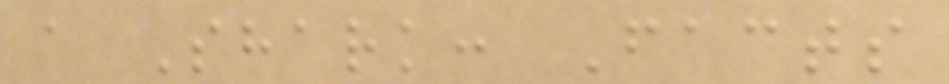a Shark: Facts
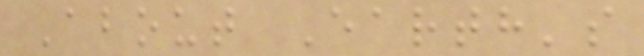About Earth's
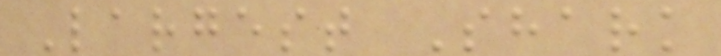Largest Shark
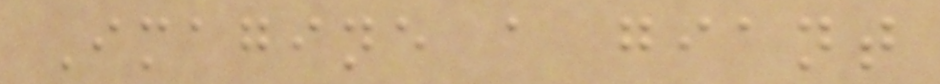Imagine a giant
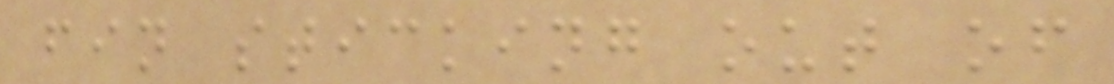fin sticking out of
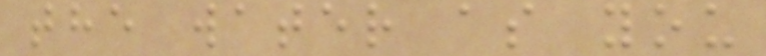the water as you
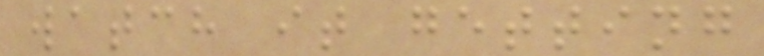watch it getting
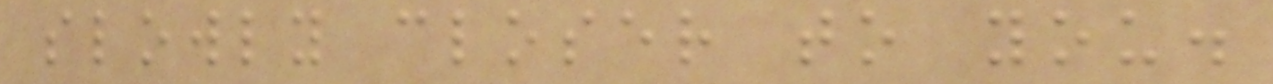slowly closer to you.
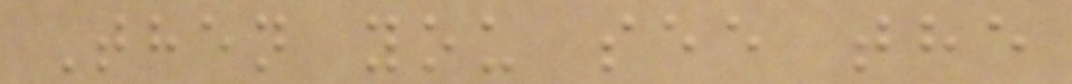Then you see the
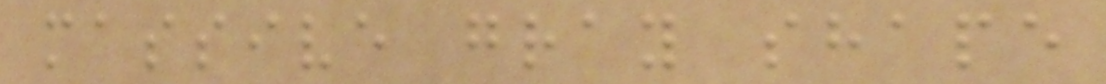massive gray shape
